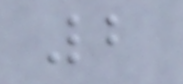2
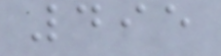495
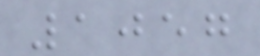1057
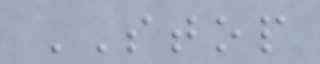STOP
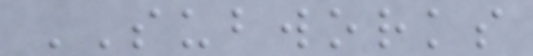SUBWORKS
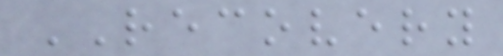RECOVERY
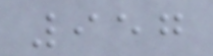957
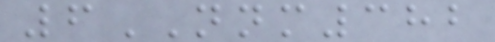6NNM382
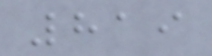819
